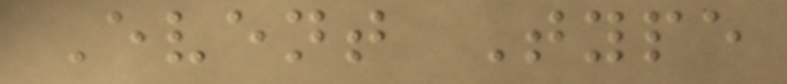Event Type
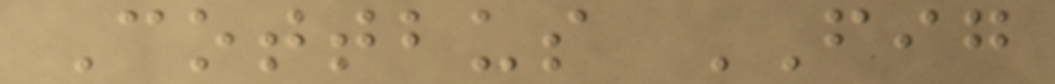Cottbus FIG
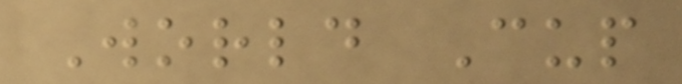World Cup
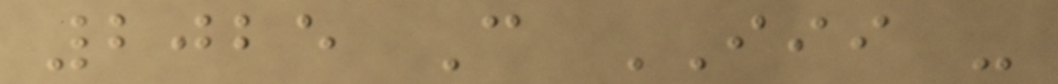2025 C III -
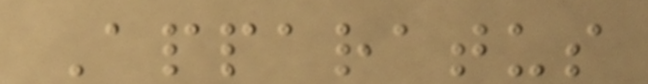Apparatus
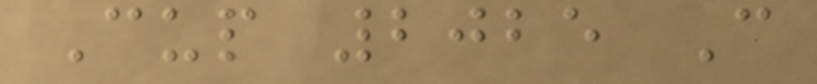Cup 2025 C
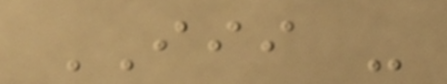III -
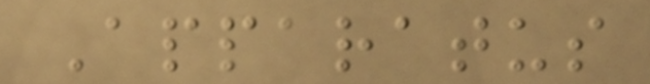Apparatus
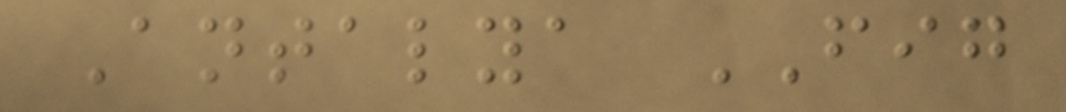Antalya FIG
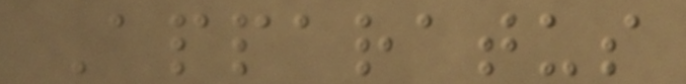Apparatus
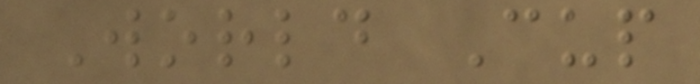World Cup
